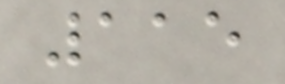115
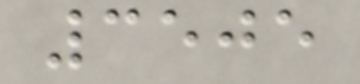3505
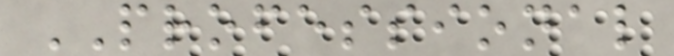PROFESSIONAL
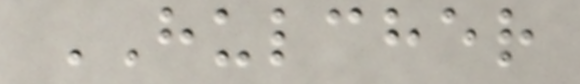HULCHER
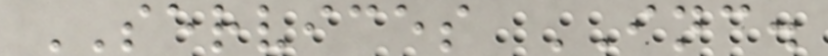SERVICES INC.
